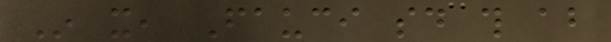In it, Fauci said this about
